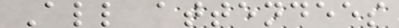All attendees
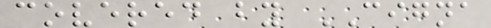covered by CIGNA
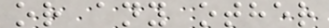or any other
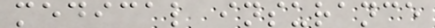medical insurance
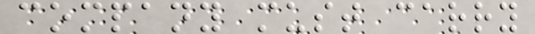company must carry
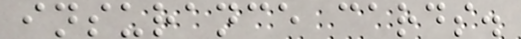insurance cards.
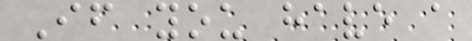If you have a
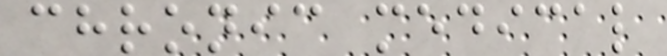chronic medical
